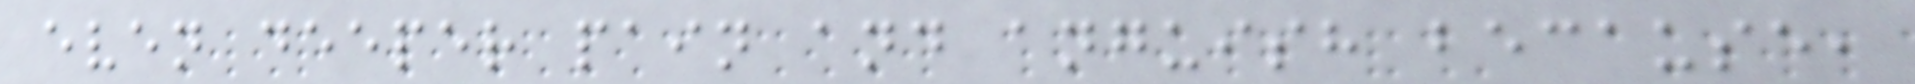even deeper pain and anguish because,
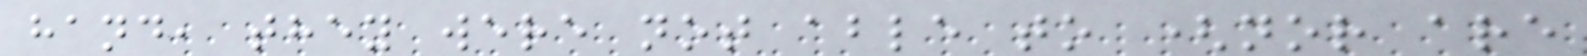hand, they were not able to (nor are
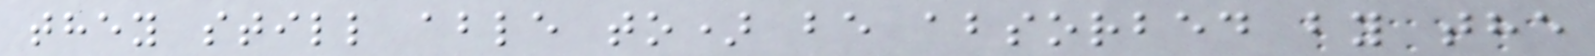they still able to) be absorbed by the
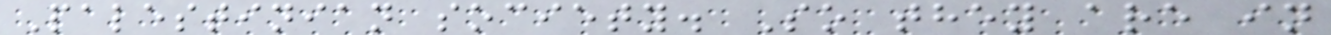Palestinian society. So they are in
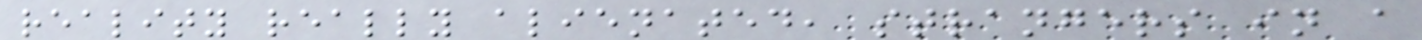reality really alienated, strangers in a
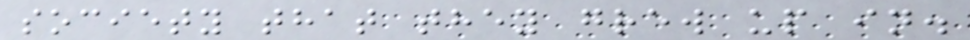society that they grew up in.
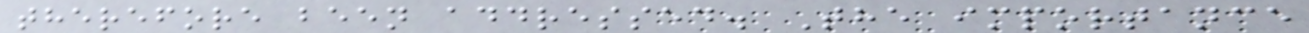therefore been addressed. The importance
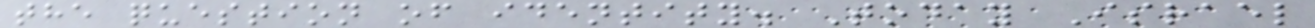the question of identity. Today Israel
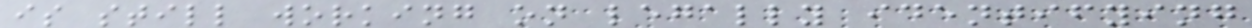is still working on legally identifying
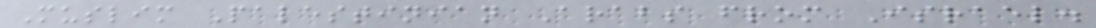Muslim Palestinian Arabs from Israel.
